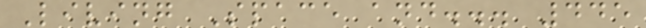Living Space and... 445
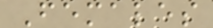Females
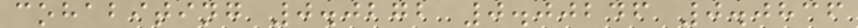cohabiting 0.0272 0.00246 0.0836
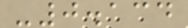-0.134
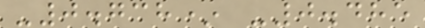-0.738* -0.485
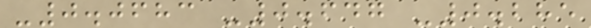-0.0683 -0.647 -0.285
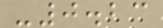-0.23
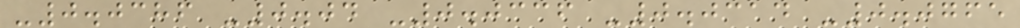-0.0386 -0.04 -0.0336 -0.0314 -0.0765
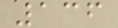136
